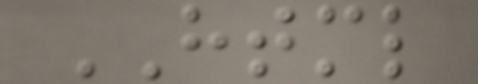HTML
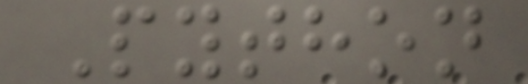Python
